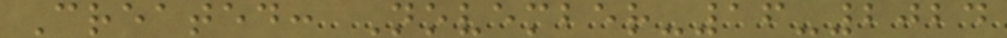Created: November-16-2024
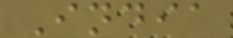India
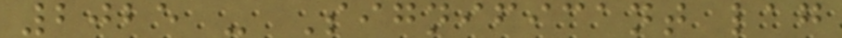2025 - Significant lag
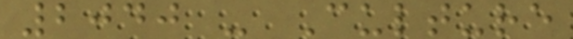2040 - Culture
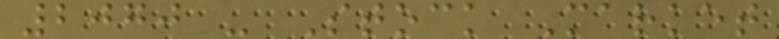2070 - Stock Market
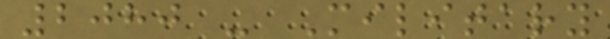2080 - Military
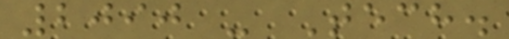2090 - Tech.
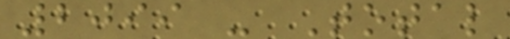2099 - Total
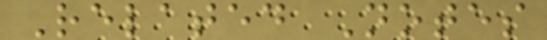Related Notes
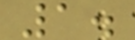1.
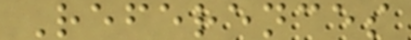References
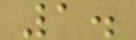1.
